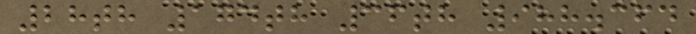28th 174th 36th 988.364
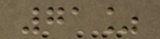71%
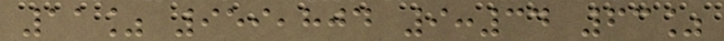11% 959,804 9:34 63%
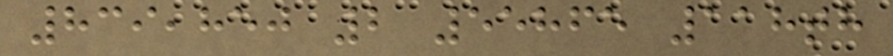839,850 2 55865 118th
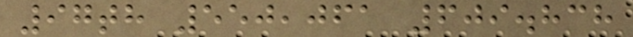97th 550,061 609.838
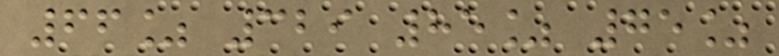66% 329 85% 75%
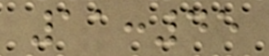11:45
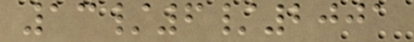13/6/2001
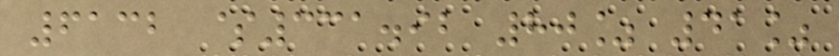6132 $331.92 80% 41%
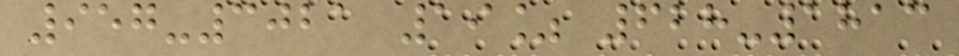957-3021 19% 628-1813
